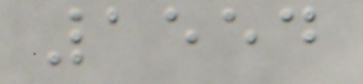1554
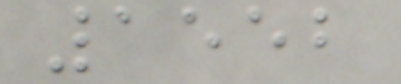1552
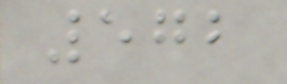572
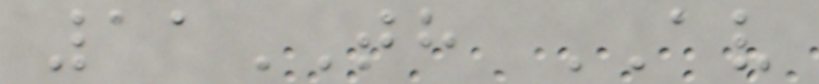11TH AV
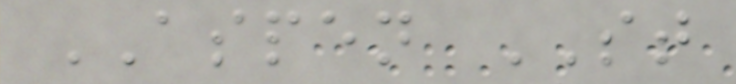ASPEN ST
